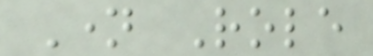Name Role
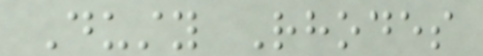Dusty Rhodes
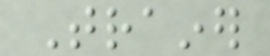Trainer
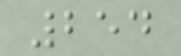254
